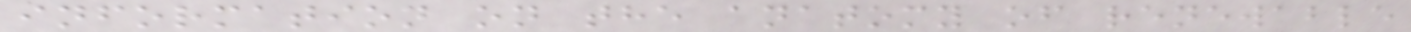information on the anatomy of renewable
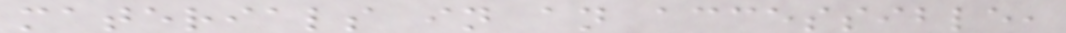materials in an accessible,
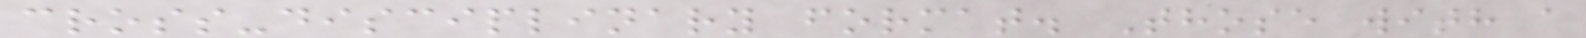cross-disciplinary format. Those with a
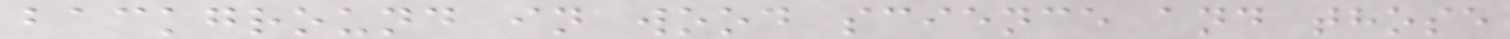background in wood science and those
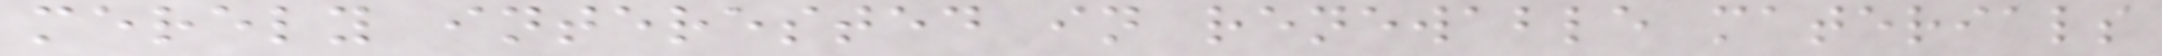merely interested in renewable materials
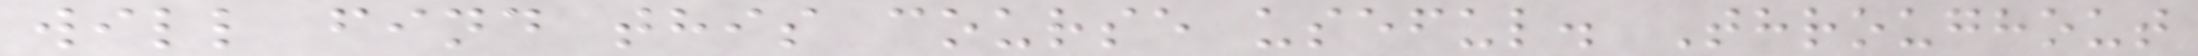will find this course useful. Throughout
